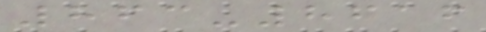863-8616
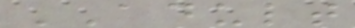ADULT
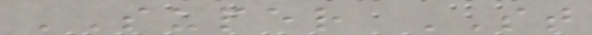SUPER ST
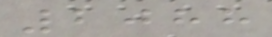2088
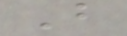B
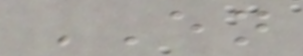EN
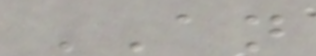AN
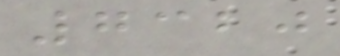7320
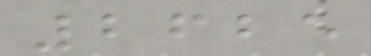2625
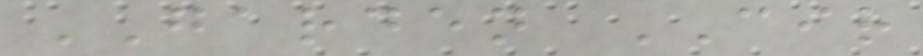GARDEN CIR
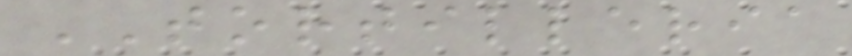TORTILLERIA
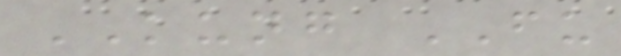KUNG FU
